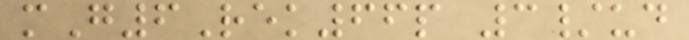mG6Rek66p 3/ud
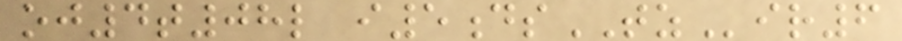oj4t08l i5dsTZir6
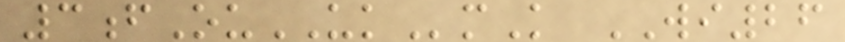3fOuUKmK WI26
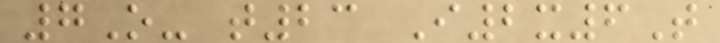7O- t23 I2x6T
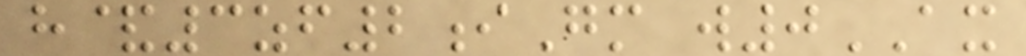h&3zf2iGm w0AX
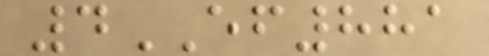4EF881
